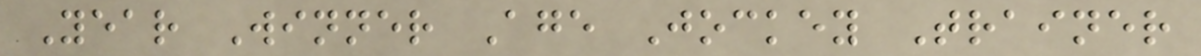Year Winner Age Jockey Trainer
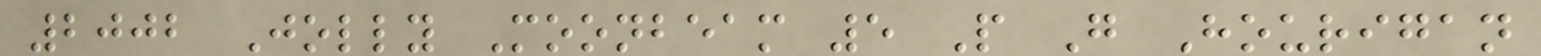2002 Jolly Moonbeam 5 P G Hourigan
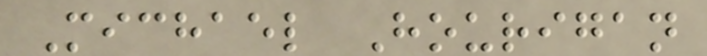Michael Hourigan
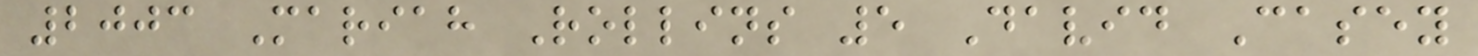2003 Mariah Rollins 5 David Casey
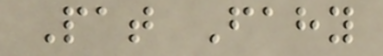Pat Fahy
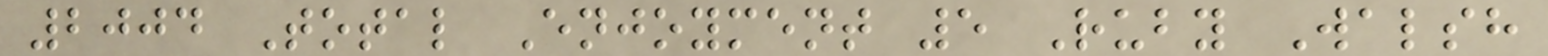2004 Total Enjoyment 5 Ruby Walsh
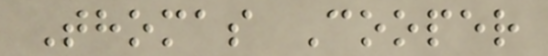Thomas Cooper
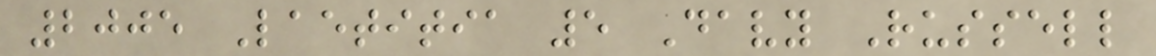2005 Laetitia 5 Davy Russell
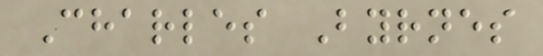Charles Byrnes
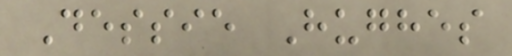Dessie Hughes
